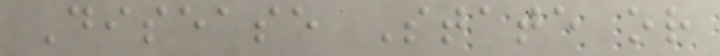Disease State or
